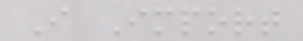I Import
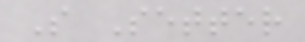S Setter
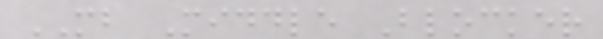MB Middle Blocker
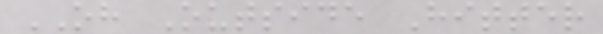OH Outside Hitter
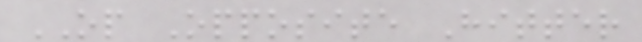OP Opposite Hitter
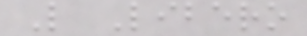L Libero
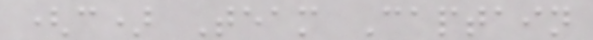(c) Team Captain
